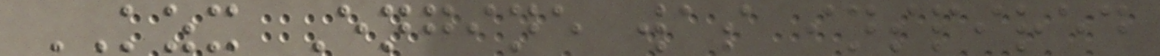KZX Engine was inspired
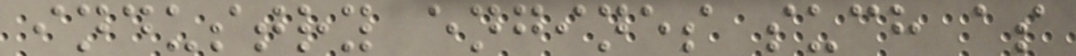industry engines such as
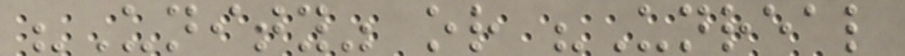"Unity" or "Unreal
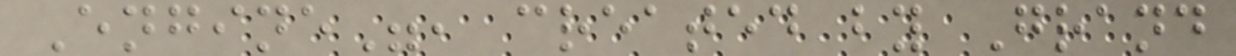Engine", created by Grand
